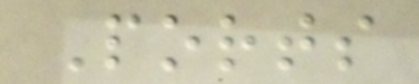Ports
